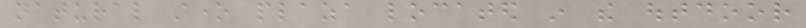natural stone plaza located in the outdoor
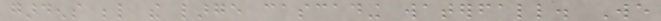gardens below the large cascading waterfall. We
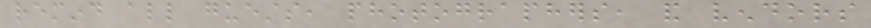remind all guests, photographers, and vendors
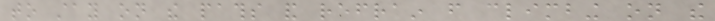to stay on the paths and refrain from climbing on the
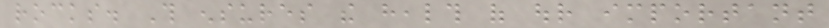rocks. This ensures the health of our important
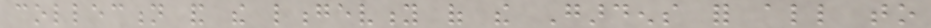collection and the longevity of the Gardens for all to
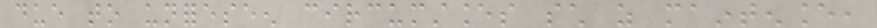due to unforeseen circumstances such as maintenance,
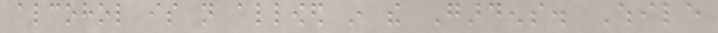alcohol is not allowed in the Gardens. While
